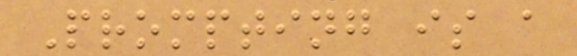Prompting is a
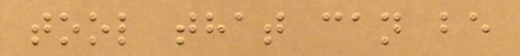tool that can be
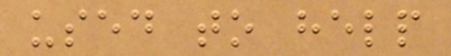used to help
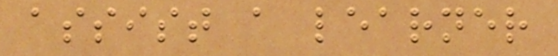assist a learner
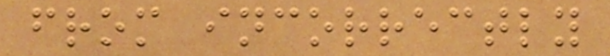from incorrectly
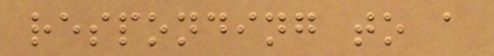responding to a
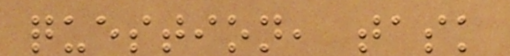question, task
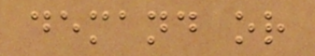demand or
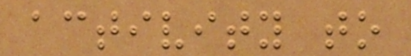activity to
